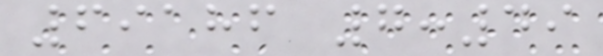69186 7:49
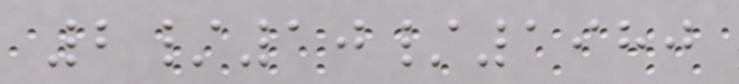2/10/1980
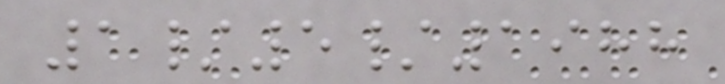1/5/1988
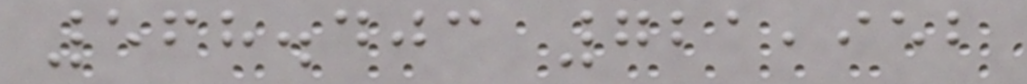568.403 721,952
